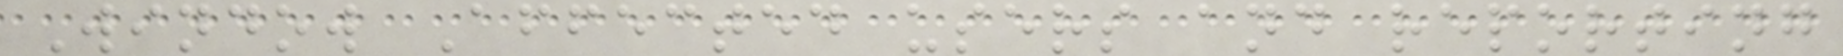Window Affected users and reporting
